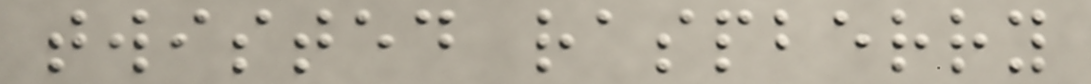twisted raspberry
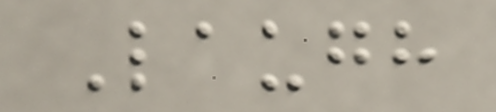Laugh
